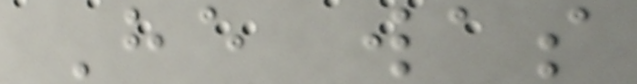He was
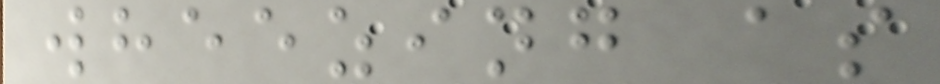wheezing as
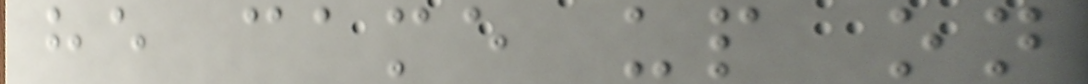he came up on
